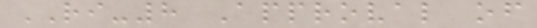RI-8 Approval of
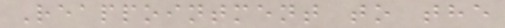Reappointment to the
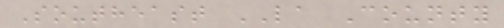Southeast LA County
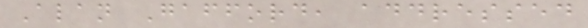Alan Gafford, addressed
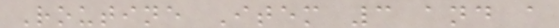Routine Item 3 and a
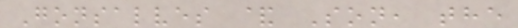Gonsalves & Son, the
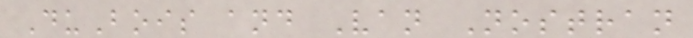DuBois and Van Nostran
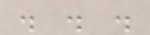. . .
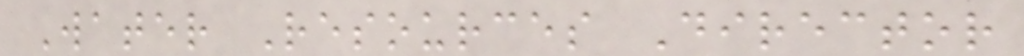Water Resources Director
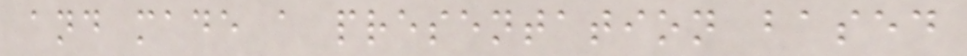and made a presentation based
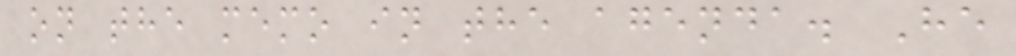on the memo in the agenda. He
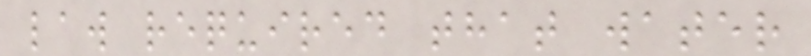law required that water
